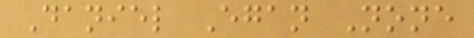Daniel Egan None
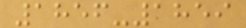1856-1859
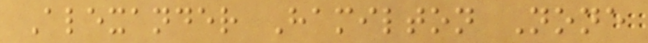Alexander Hamilton None
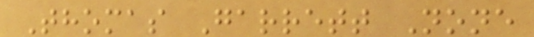Thomas Garrett None
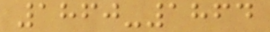1860-1864
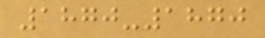1870-1870
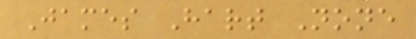James Hart None
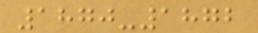1870-1872
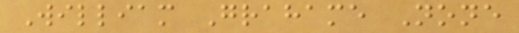William Grahame None
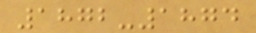1872-1874
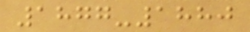1877-1880
